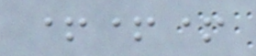+++
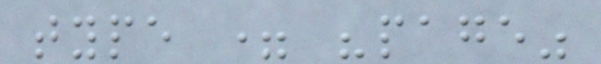type = "page"
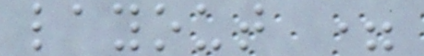layout =
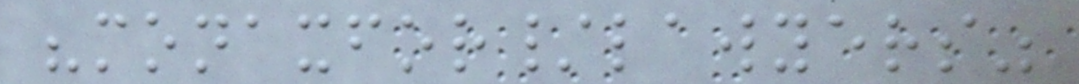"monaxfor/lawyers"
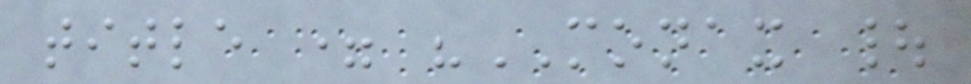title = "MONAX |
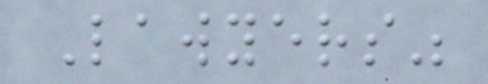Lawyers"
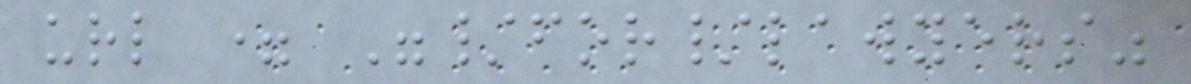url = "/for/lawyers"
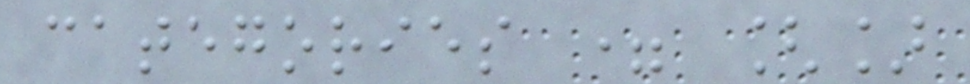categories = []
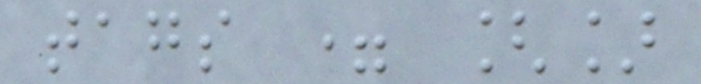tags = []
